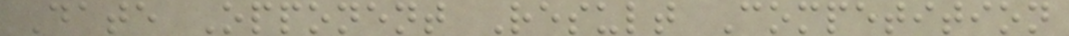Date Opponent Result Competition
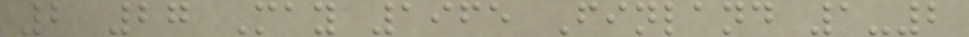2 27 May 1965 Finland 1-2
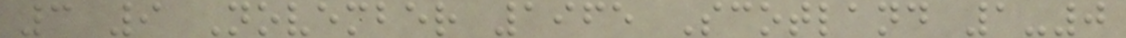3 9 November 1965 Scotland 1-0
